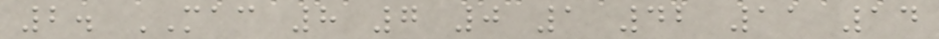2. MAC 8 7 0 1 42 11 14
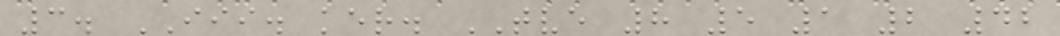3. III. ker. TVE 8 5 1 2 42
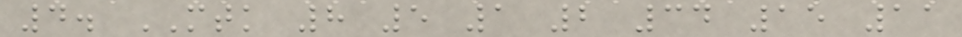4. MTK 8 5 1 2 34 15 11
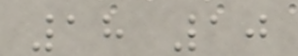18 10
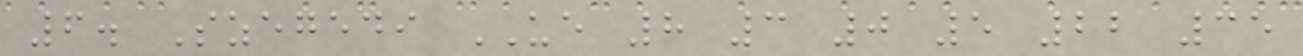6. Szegedi UE 8 3 0 5 22 35
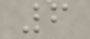6
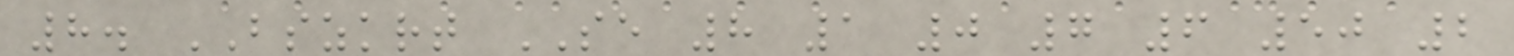8. BSZKRT SE 8 1 0 7 6 50 2
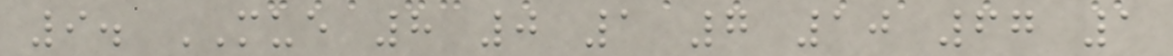9. MUE 8 0 1 7 10 67 1
